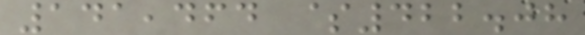141,464 $422.08
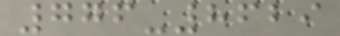776-8629
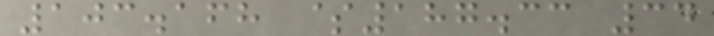103.168 $187.33 34
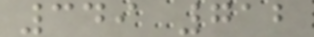349 712
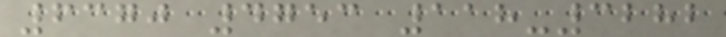6370 4753 118-3282
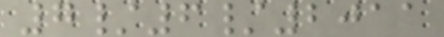7/6/2011
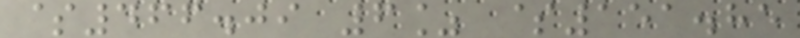$466.09 6% $151.85
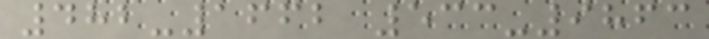482-1662 533-9863
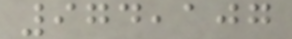974,107
